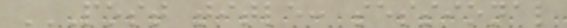POST TITLE: SESSIONAL
